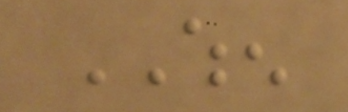WHEN
